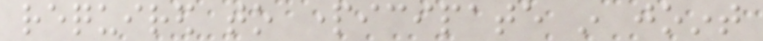required to participate in joint
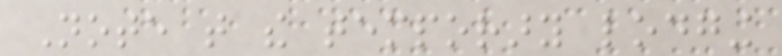Note that the temporary lodging
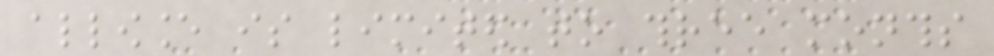allowance is limited to three months
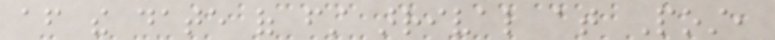after the date of first arrival at Post,
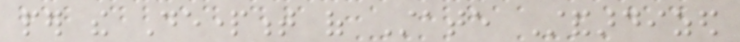per the Department of State Standardized
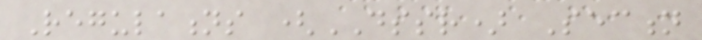Regulations (DSSR) Section
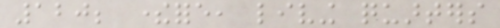120; therefore, living quarters
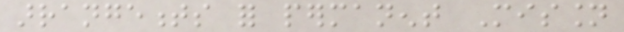arrangements for permanent Mission
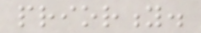priority.
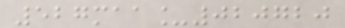527maa_020720
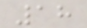18
